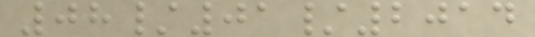08/01/2014
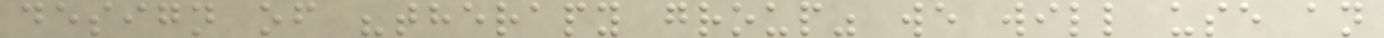design of "therapy group" we will use an
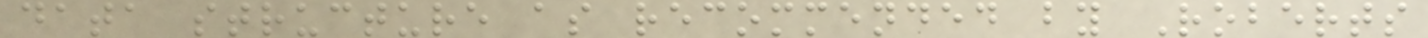data structure as recommended by Roberts
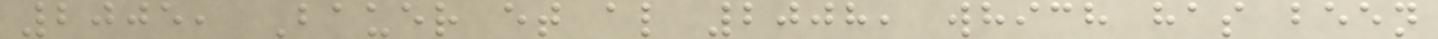2005, Bauer et al 2008, which has been
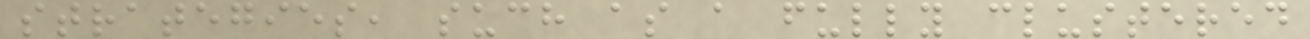strategies, such as a fully clustered
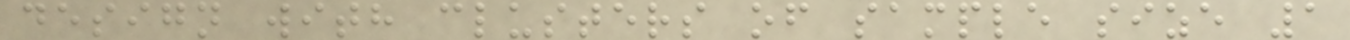design with clusters of sample size 1
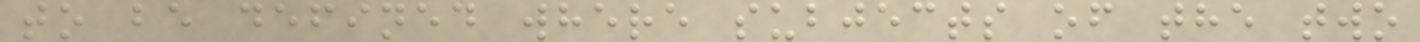to be defined where subjects of the two
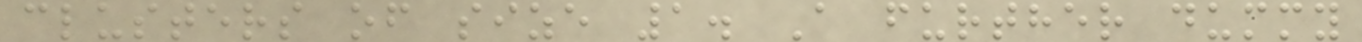clusters of size 1. A further dummy
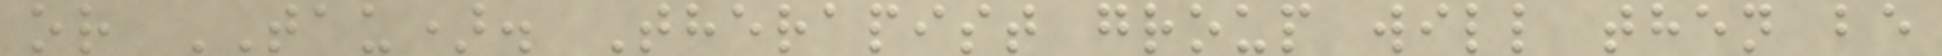or TAU). Therapist group will then be
